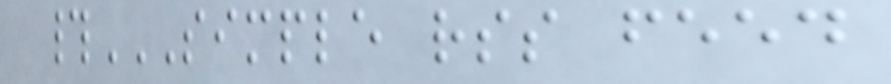#SIMPLE RSS FEED
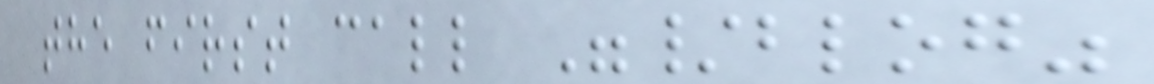the first call "/blog"
